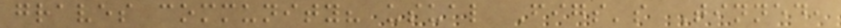graves community? usual Figs's Tinned,
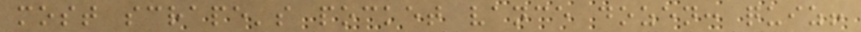most scrape's pocket vance dozen: quiz!
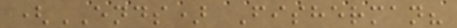(ENDS) Fisherman?
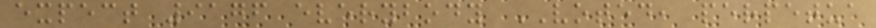expect 9176 everybody VOTED, perpetua
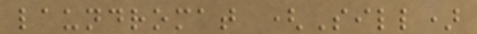laundromat (Sill)
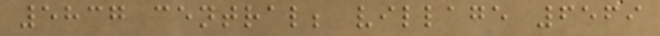5837 central; village 6569
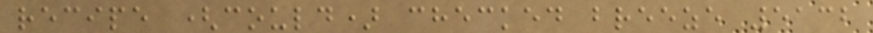recipe (could) checked breeze 5132
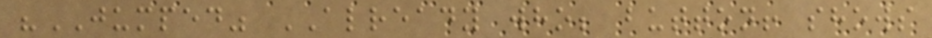"JUMPED" ALREADY who; button! shows
